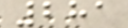281
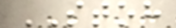STOH
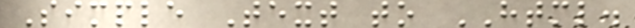Simple Text to HTML.
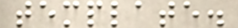template.
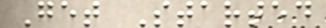Get Started
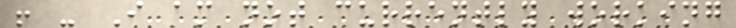! - I am not currently working
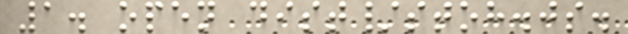1. open dist/stoh.js.
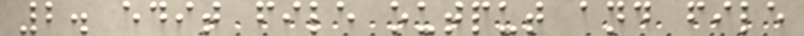2. edit file output and file
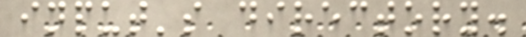input's directory.
